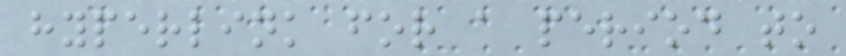hyperlink for a period to
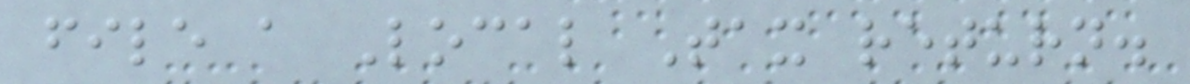file a Local Tax return.
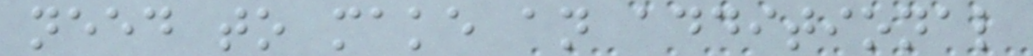need to make an additional
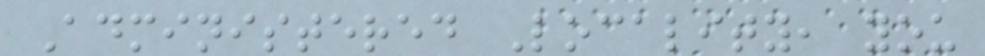Administered Locality, you
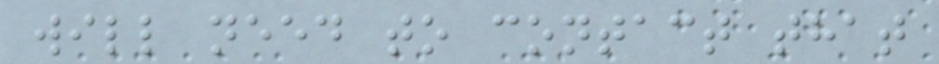will need to contact that
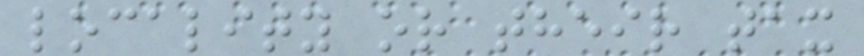locality or their tax
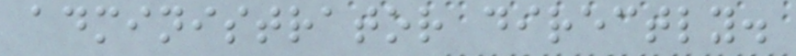administrator directly.
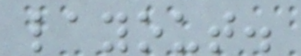layout.
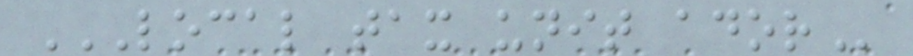LOCAL TAX UNIT ADOR
